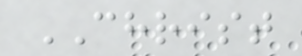CHRIST
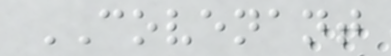COVENANT
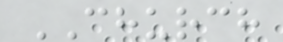CHURCH
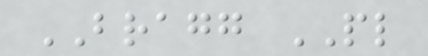BRAGG PL
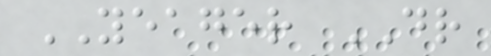YEAGER DR
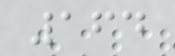164
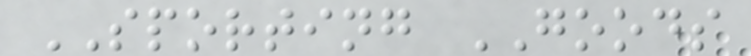SPORTING GOODS
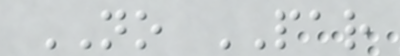NO PAR
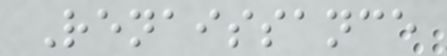Renaissance
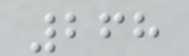268
